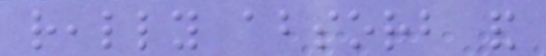really absorb and
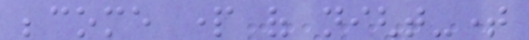become part of night-time
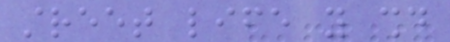street life you should
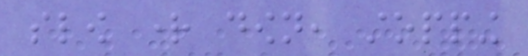slow right down, stopping
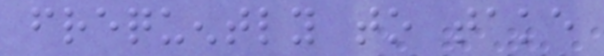frequently to take
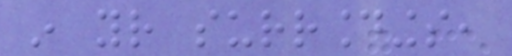in your surroundings,
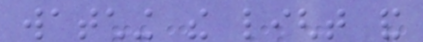watching the light and
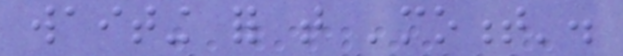waiting for that 'moment'.
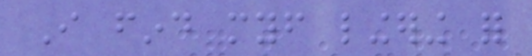I find myself lingering for
